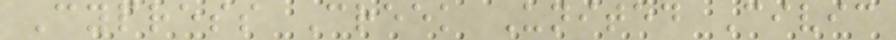Cypress Creek United Civic
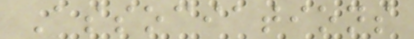Associations
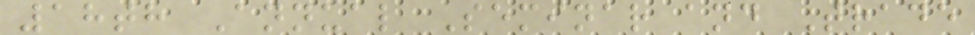18th Annual Seminar and Trade
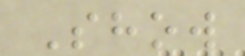Show
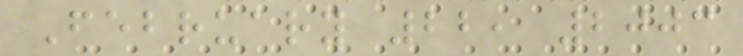February 22, 2003
